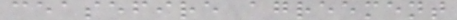ceasefire agreement
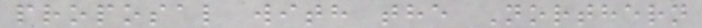proposal with the Northern
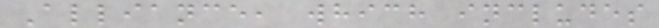Alliance, which includes
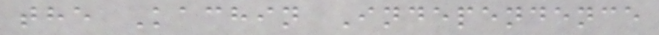the Kachin Independence
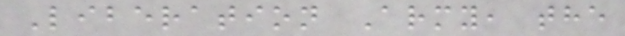Liberation Army, the
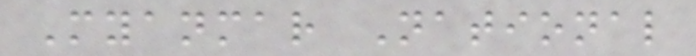Myanmar National
